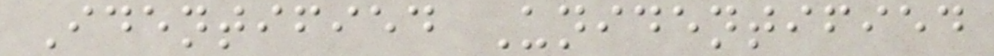Identified Unidentified
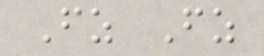Fz Fz
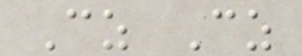Cz Cz
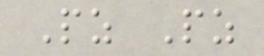Pz Pz
